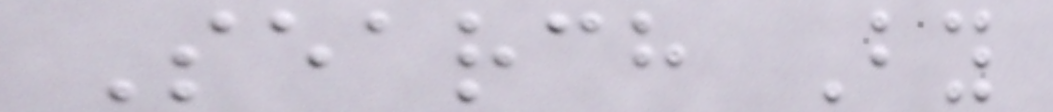Search By
